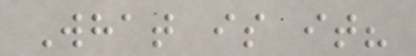What is it?
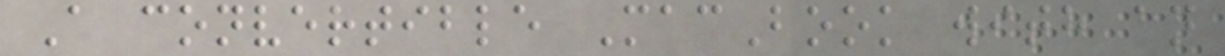A convertible MacBook with an
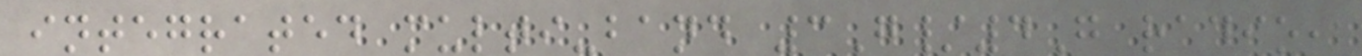integrated multi-band 3G/4G radio,
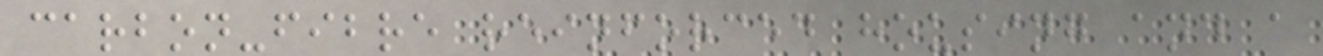carbon-fibre reinforced housing and a
